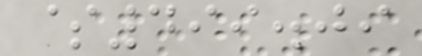$499.09
